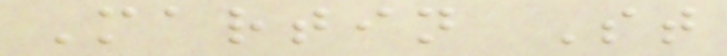Martin St
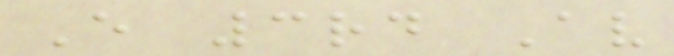E 3rd Av
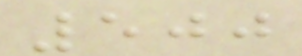500
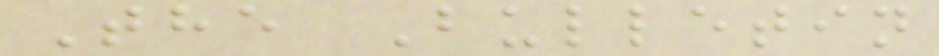The Bulletin
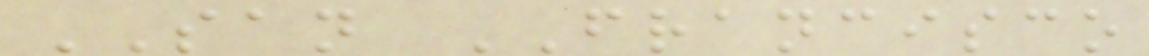SAN FRANCISCO
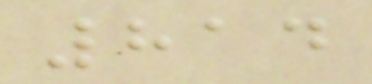814
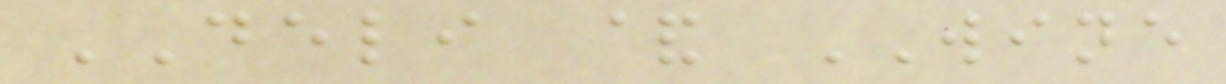DELI & WINE
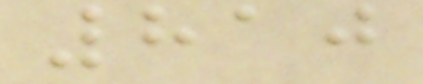810
